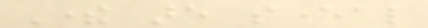There are several
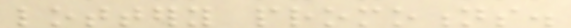lottery promotions.
